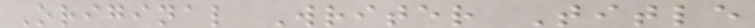Original Writer Title
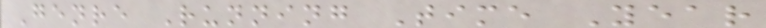Genre Running Time Year
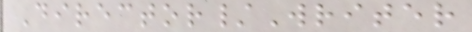Director/Writer
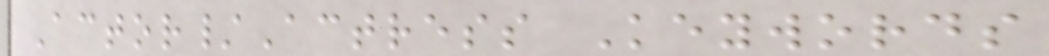Actor/Actress Keywords
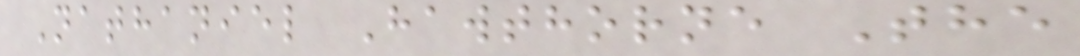Nathaniel Hawthorne The
